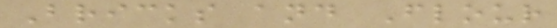Bricks and Flour
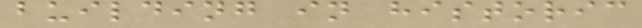building in historic
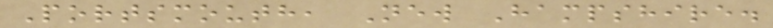Portsmouth, New Hampshire.
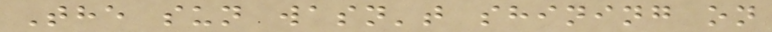The sun wasn't shining on
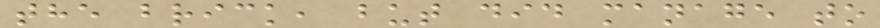the brick, but did manage to
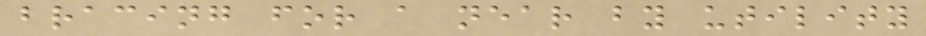bracing for a near by utility
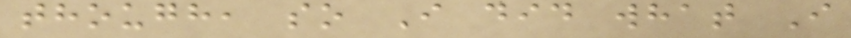though, so I did what I
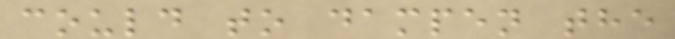could to dampen the
